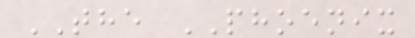THE PHOENIX
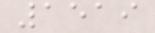1519
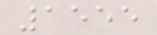1555
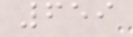659
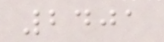2401
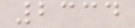2334
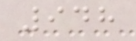948
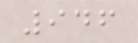946
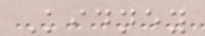Kidney
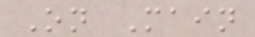On Main
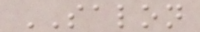SALON
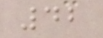42
